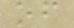of
